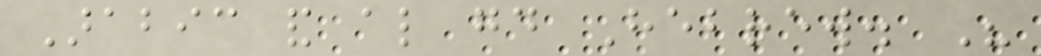Arabic and also good Hebrew. His
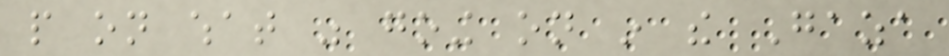people on what was going on in the Gaza
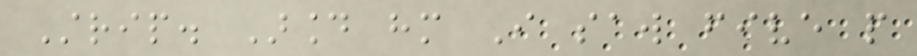Strip. Around him I saw five people
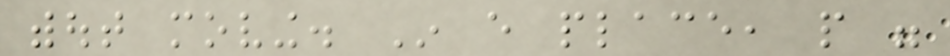without moving. In every place, people were
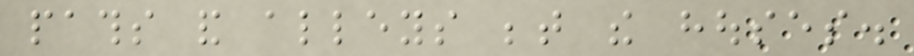paths and alleys between the houses.
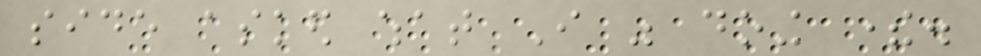side asked what I was doing there.
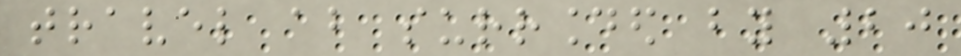travel about surrounded by 20
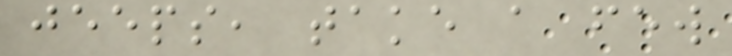jeeps, take a few
